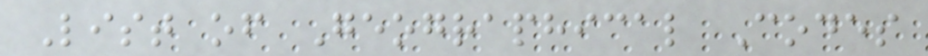List of Geographical Codes
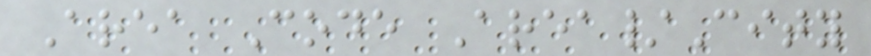Area Code Area/City
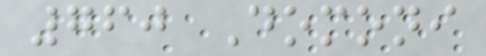760 Domoni
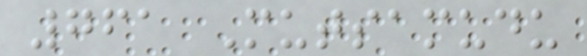761 Mutsamudu
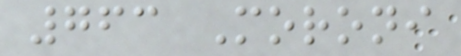763 Moroni
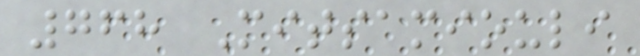768 Mitsamiouli
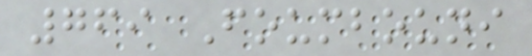769 Foumbouni
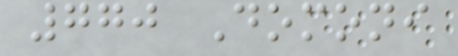770 Domoni
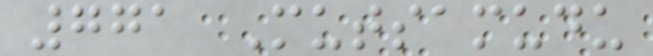771 Mutsamudu
